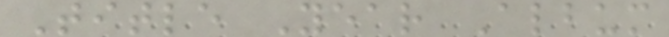Title Year Album
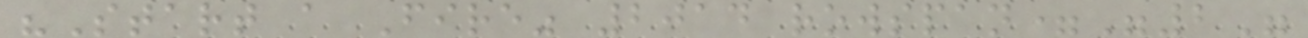"Start a Fire" 2014 rowspan="2"
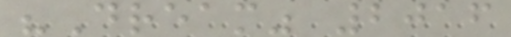"Dream" 2016
